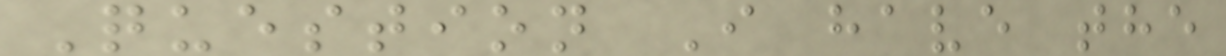Question I have the
